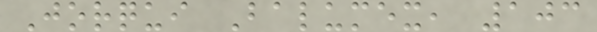Jorqui Balumex, 103
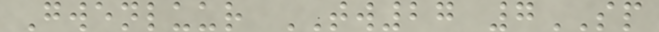Gwenluur TW27 7SP
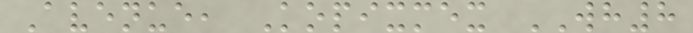Avenue, Kopixmex WH8
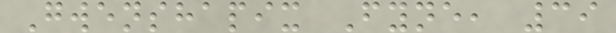Gwenshapix Fyne, 39
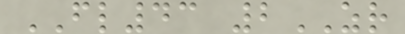FL43 2ZR
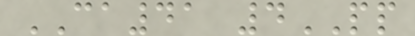CA41 4PP
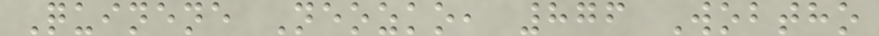Quinene Neozko, 876 Wobtho
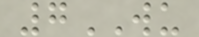7WU
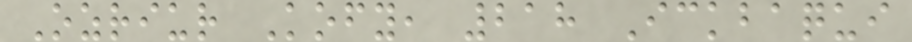Ozriur Kofy, 218 Ickbaqui
